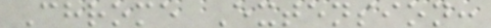Chrome Extension:
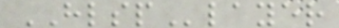HLSPlayer
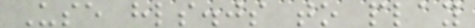Use hls.js to play
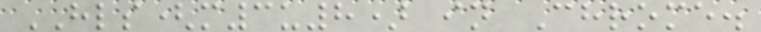HLS(m3u8) in Chrome.
